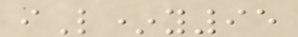iL*y95
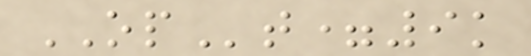OPt=9k
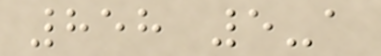858 5-a
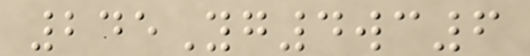245Yg4wc6
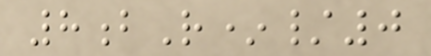8bR*/0
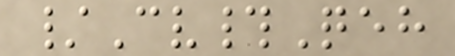/Cv#Qeh
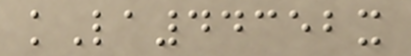kLa44352x
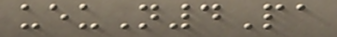ueuN4Pa
